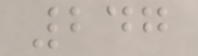247
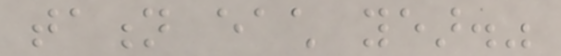tation each year."
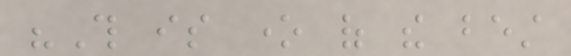"This is one of the best
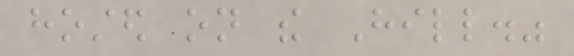hosted on the Hill."
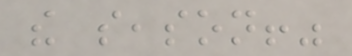the season!"
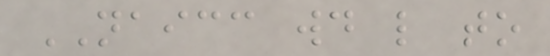NAICC would like to
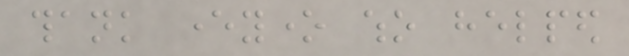thank everyone who helped
